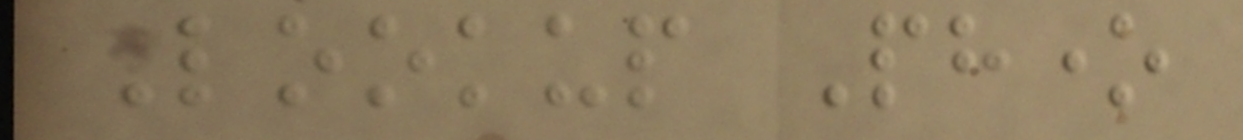Lookup Phone
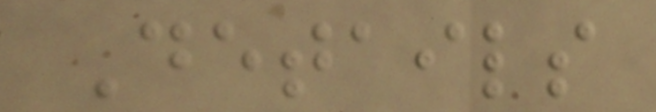Details
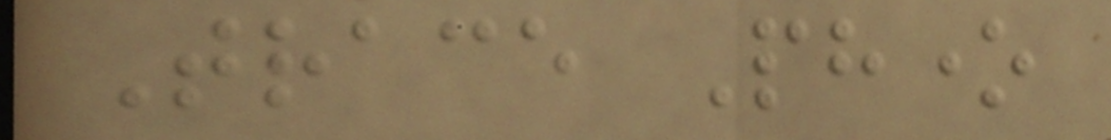Trace Phone
